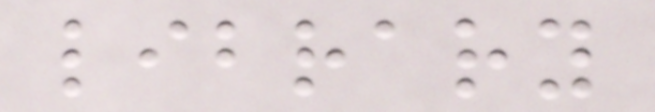library
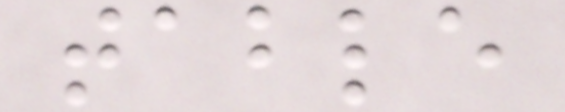table
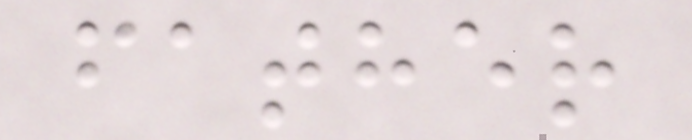father
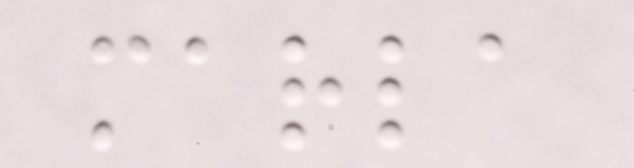marla
